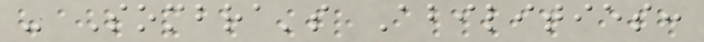- Sombra's Abilities:
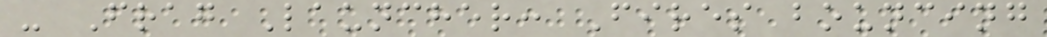- Frag Launcher: Fires bouncing
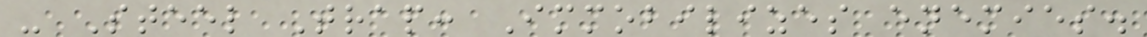- Steel Trap: Immobilizes enemies.
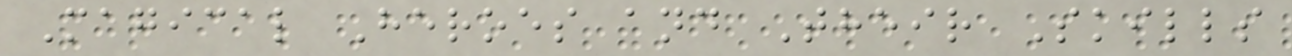Magical Heroes and Their Skills
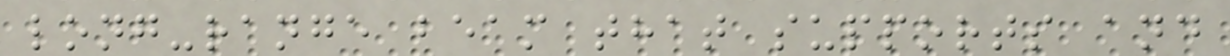long-range beam that supports and
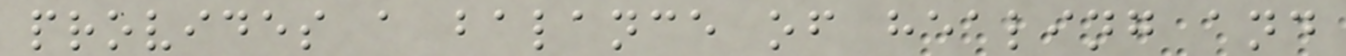provides a balance of healing and
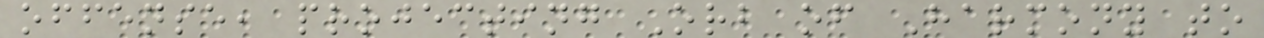offense, projecting Orb of Harmony to
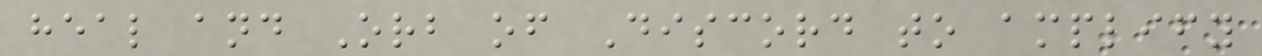heal and Orb of Discord to amplify
